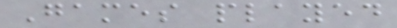Games played
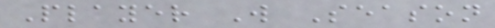Player W Season
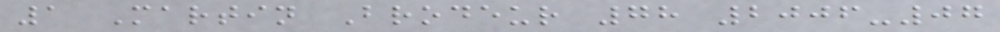1 Martin Brodeur 78 2006-07
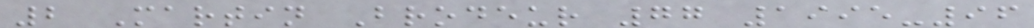2 Martin Brodeur 77 1995-96
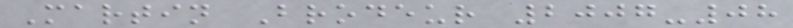Martin Brodeur 2007-08
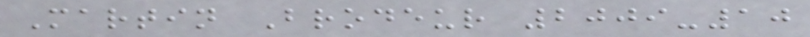Martin Brodeur 2009-10
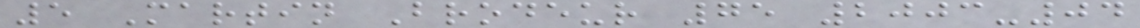5 Martin Brodeur 75 2003-04
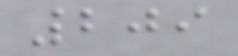209
